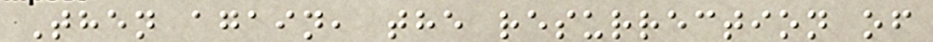Then again, the resurrection of
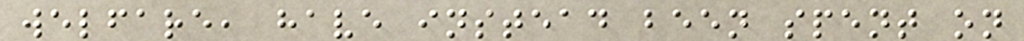welfare, have instead been spent on
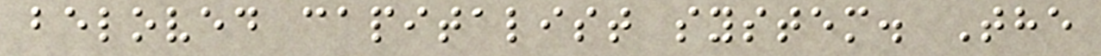beloved capitalist system. The
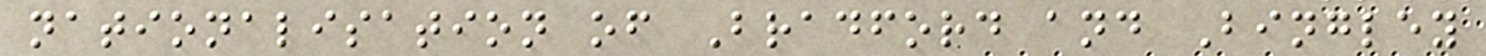nationalisation of Bradford and Bingley
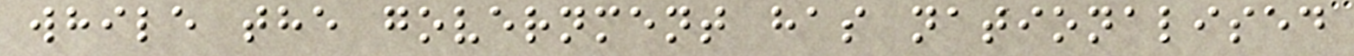while the government has nationalised
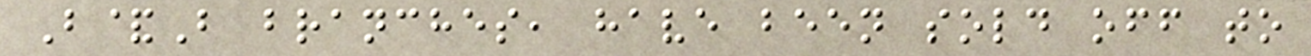B&B branches, have been sold off to
